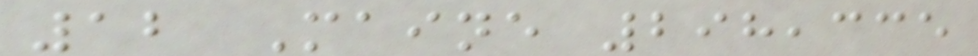12 Maine 298,335
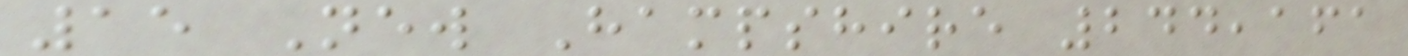15 New Hampshire 244,161
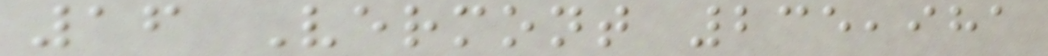16 Vermont 235,981
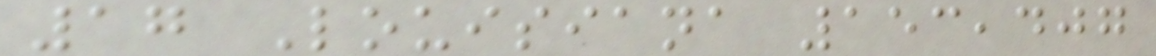17 Louisiana 153,407
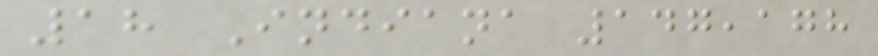18 Indiana 147,178
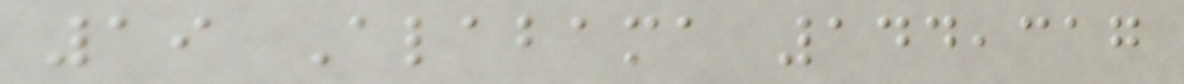19 Alabama 144,317
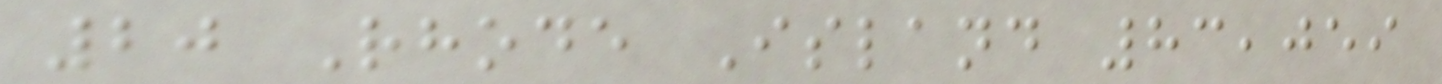20 Rhode Island 83,059
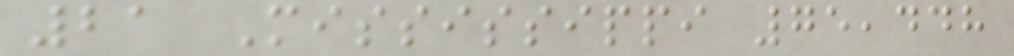21 Mississippi 75,448
